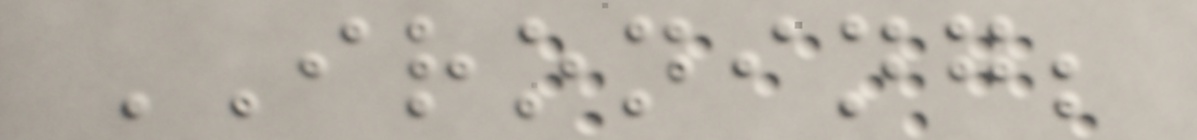IRONING;
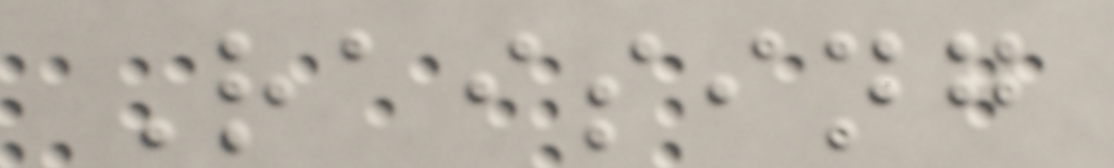Raising
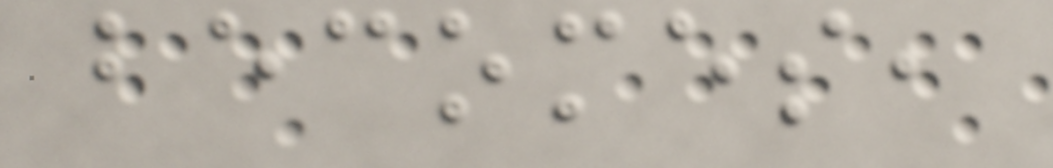becomes,
